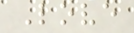Love
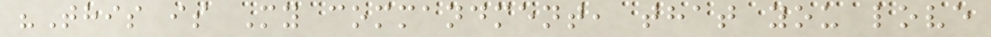"This is My commandment, that you love
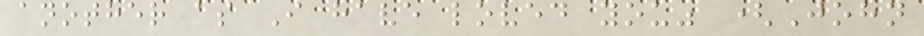another as I have loved you" (John
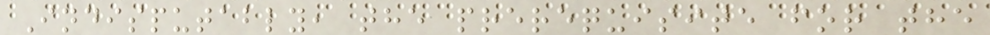Indisputably, the prerequisite for the
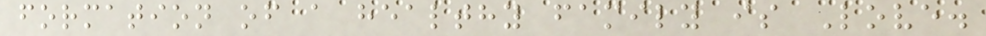formation of a healthy family is Love.
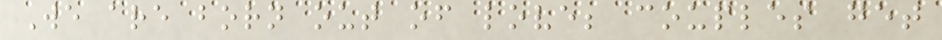We are born out of love; couples get
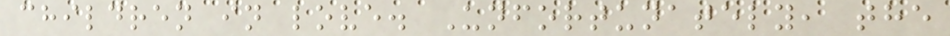children in love. Unfortunately, the
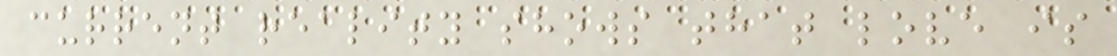current reality shows that love is
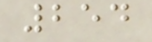254
